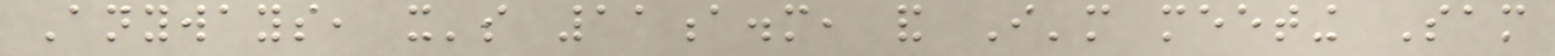Anyways, it's 11a.m, and I'm meeting Sam
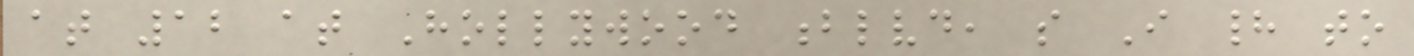at 12 at Hollywood blvd, so I had to
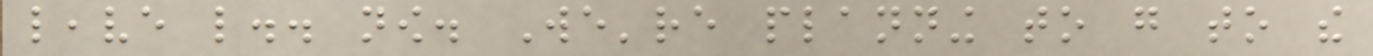leave like.. now. We're planning to go to the
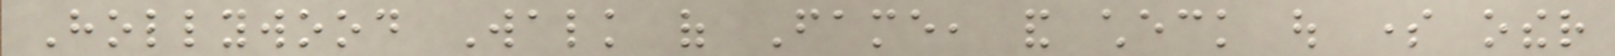Hollywood Walk of Fame, and check out some other
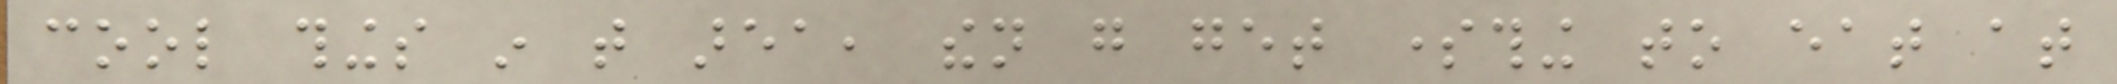cool things in that area, then go get something to eat at
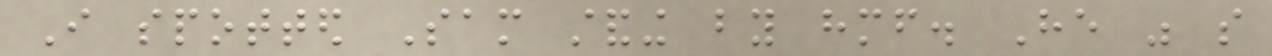I spotted Sam standing by himself. He was so
